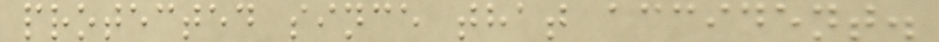protected since that accident.
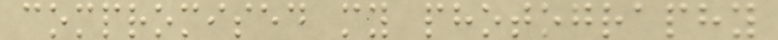compromised my photography
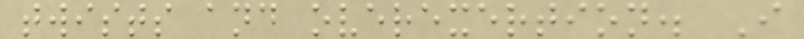twists and overexertion. I
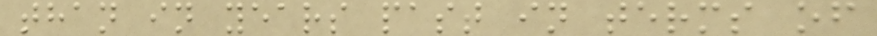than in years past in terms of
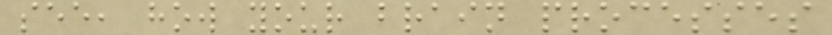see, how your brain processes
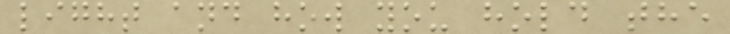light and how you hold the
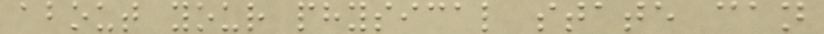about your physical state can
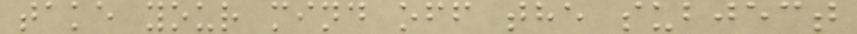take your mind off the subject
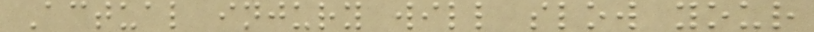Actual injury will slow your
